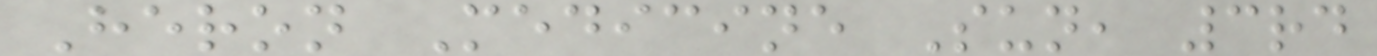Heron Medicine Sun, 3rd
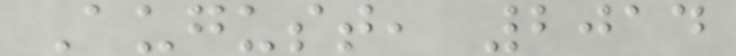August, 2014
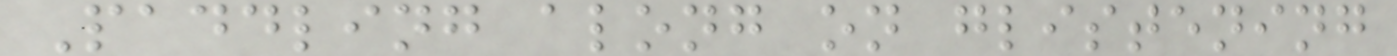Paddling along on glistening
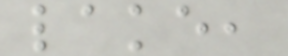lake,
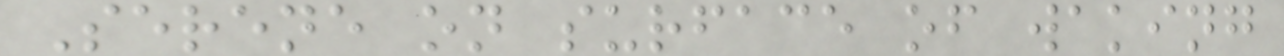Serene on surface of waking
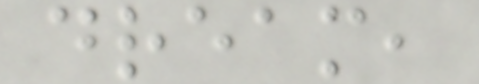dream,
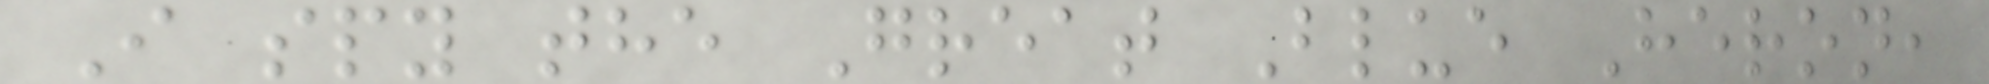I spy the Great Blue Heron,
